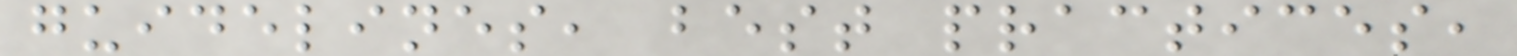guidelines, best practices,
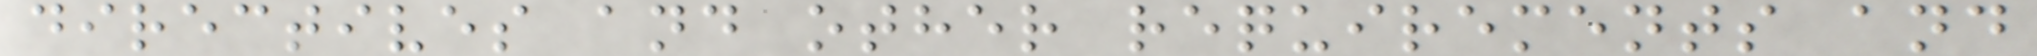directives and other requirements and
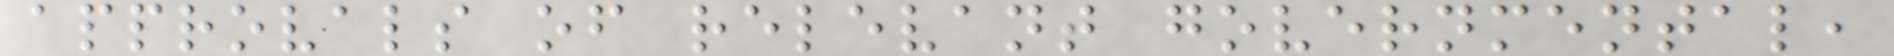approvals of relevant governmental,
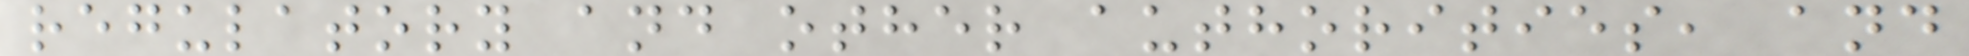regulatory and other authorities, and
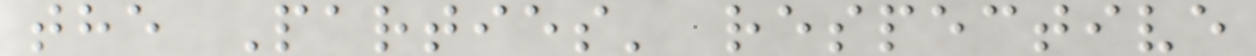the Parties' respective
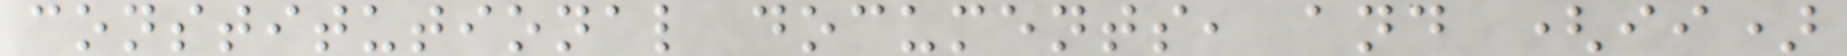constitutional documents, and (ii)
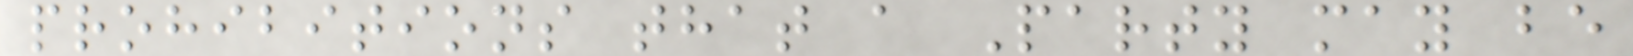prohibitions that a Party may be
